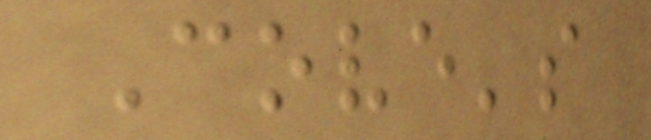Cove's
